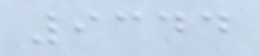9344
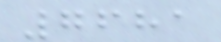7681
